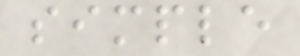simple
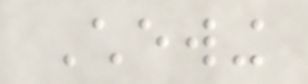Chewing
